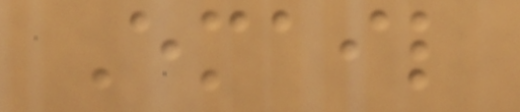Email
